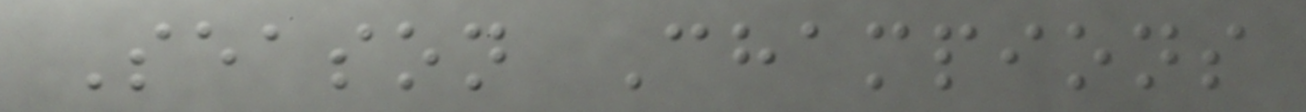Season Champions
